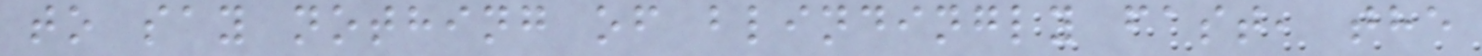to say nothing of blindingly fast, the
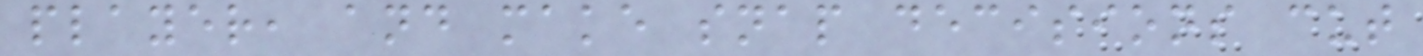player, and make snap decisions cut
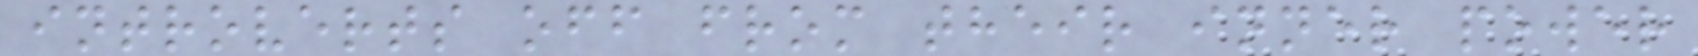introverts off from their inner power
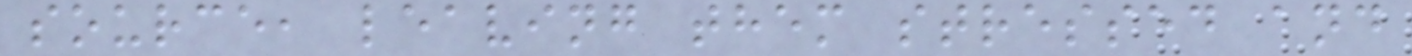source, leaving them stressed and
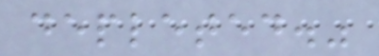depleted."
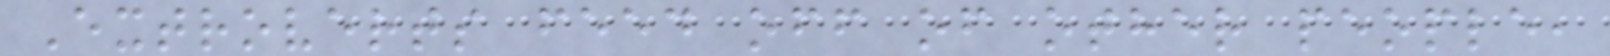Extroverts feed off of other people,
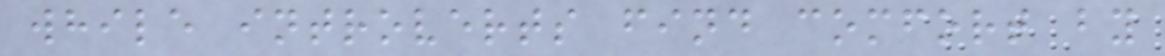while introverts find comfort by
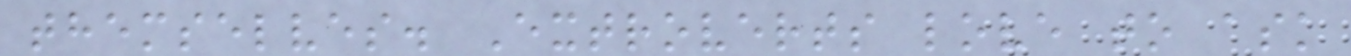themselves. Extroverts love to ask
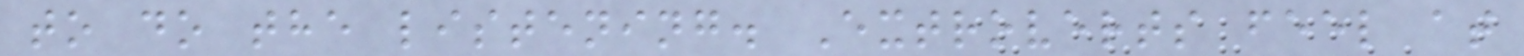to do the listening. Extroverts feel at
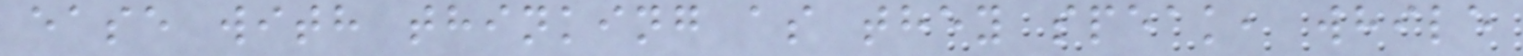ease with thinking as they speak, while
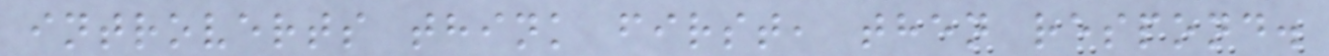introverts think first, then respond.
